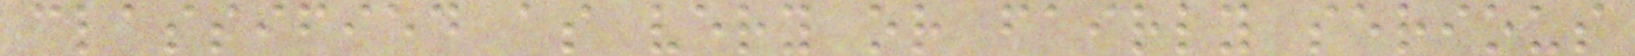classified as very or fairly serious
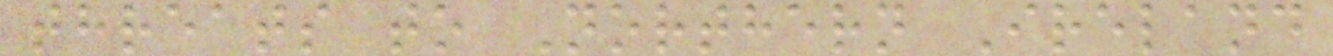threats to Northern Ireland
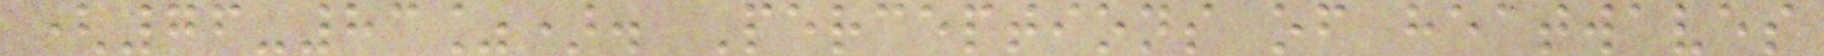(76-83%). Perceptions of heatwaves
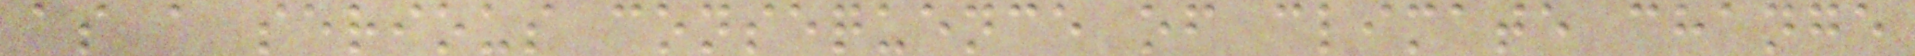as a serious consequence of climate change
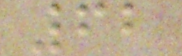62
